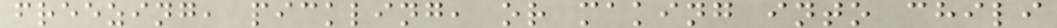freezing, pickling, or making into chili
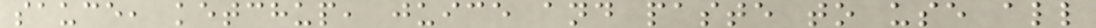sauce, ketchup, juice and paste to use all
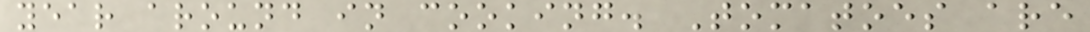year around in cooking. Tomatoes are
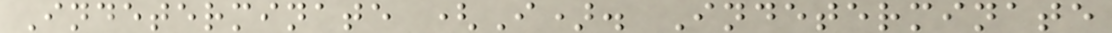Indeterminate (I). Indeterminate
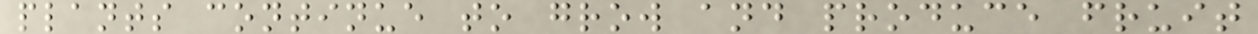plants continue to grow and produce fruit
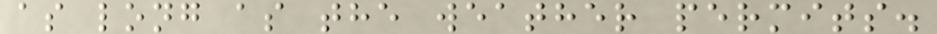as long as the weather permits.
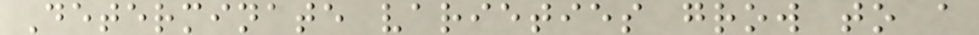Determinate varieties grow to a
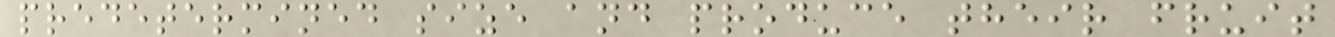predetermined size and produce their fruit
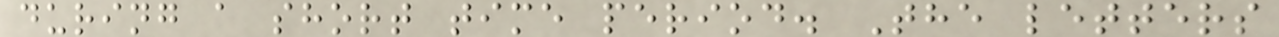during a short time period. The letters
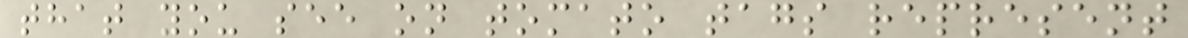that you see on tomato tags represent
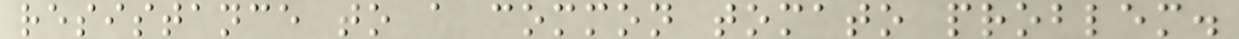resistance to a common tomato problem.
